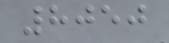8050
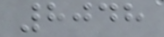8048
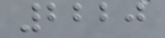2220
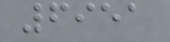6951
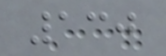130
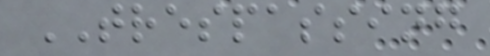TRESPASSING
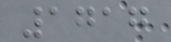1717
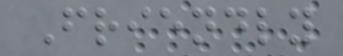Friendly
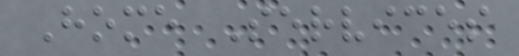Home Services
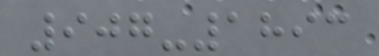907-1893
